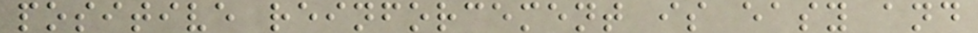positive reinforcement is easy and
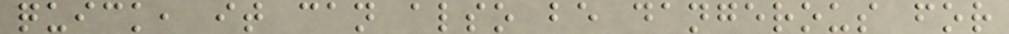quick, it can also be dangerous for
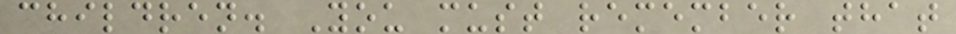children. You must remember that
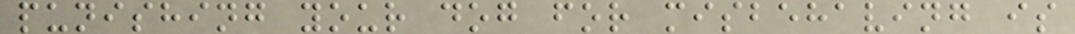punishing your dog for misbehaving is
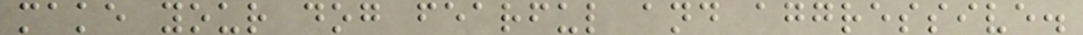make your dog fearful and aggressive.
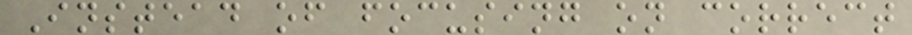Instead of focusing on correct
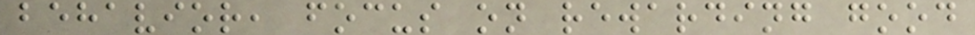behavior, focus on rewarding good
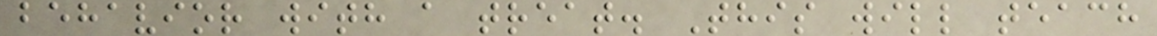behavior with a treat. This will teach
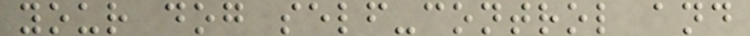your dog self-control and
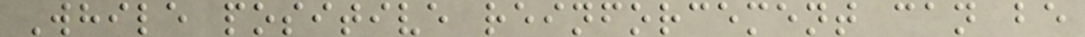While positive reinforcement can be
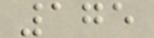175
